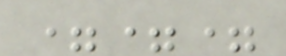===
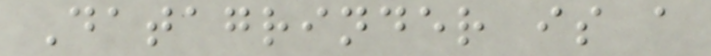Datagrinder is a
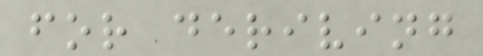for deriving
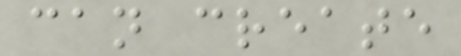can create
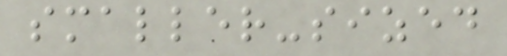smaller-sized
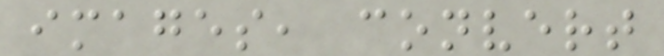images, convert
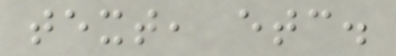text, etc.
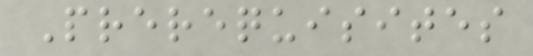Prerequisites
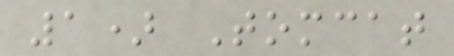1) Tomcat
